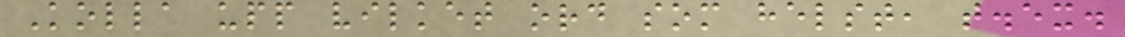Kolla upp vilket ord som helst, t.ex.
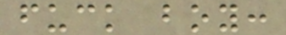fuck boy:
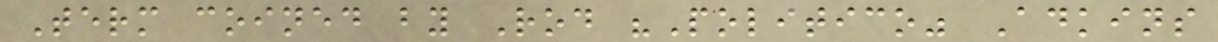Term coined by Rod "Politico" Adkins
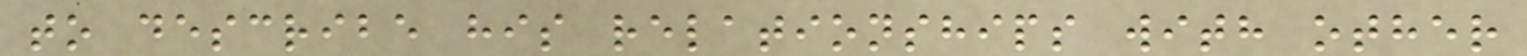to describe his relationships with other
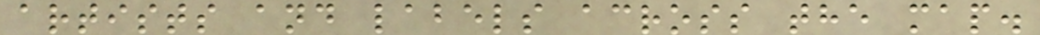artists and labels across the map.
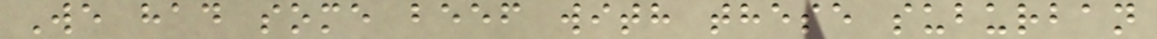We had some beef with these suburban
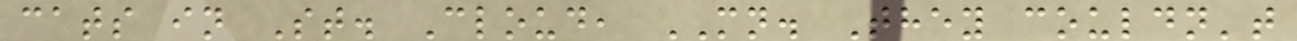cats in St. Cloud, MN. They couldn't
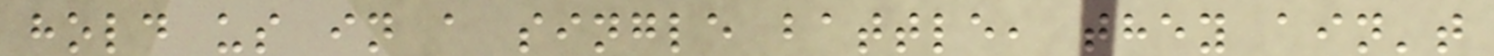hold us in a single battle, they ain't
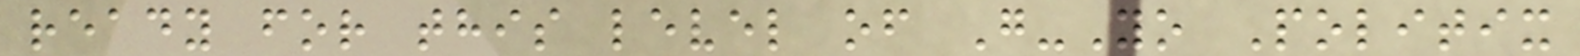ready for this level of G-Yo Politix
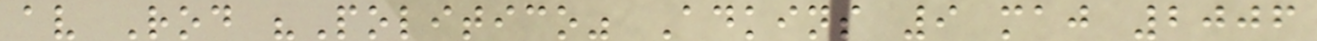av Rod "Politico" Adkins 9 maj 2006
